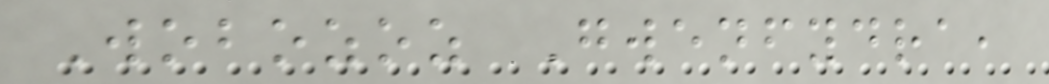Wobozoz Gwenfydra,
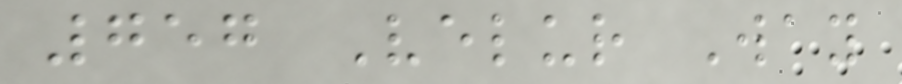757 Velur Way
